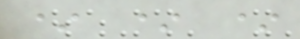* * *
